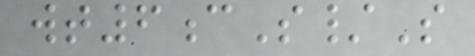wt6cS/S
